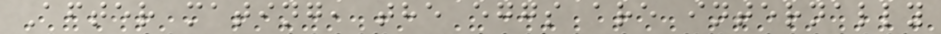After mating, the eggs are internally
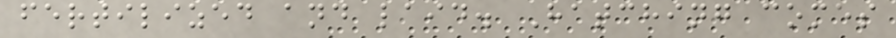fertilized and laid. Hatching comes
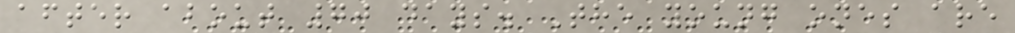after about 70 days. The young ones are
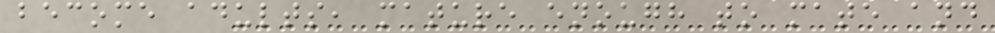become adults, mature enough to mate and
